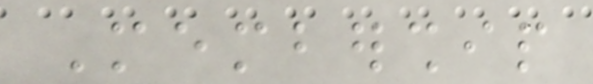Membership
